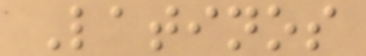Latinos
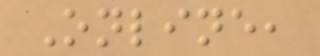Online,
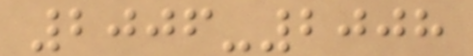2006-2008
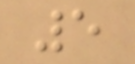5
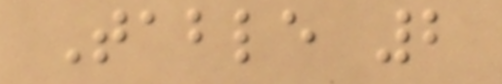Table 2
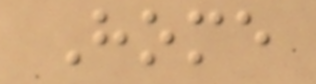Home
